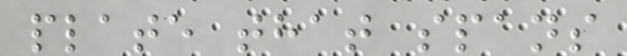plate that spans
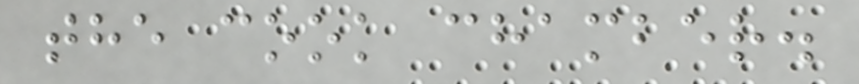the cook chamber.
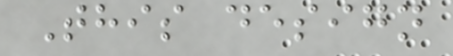This design
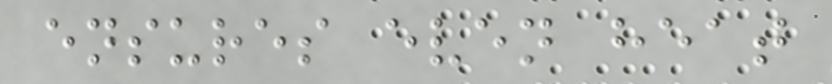ensures even heat
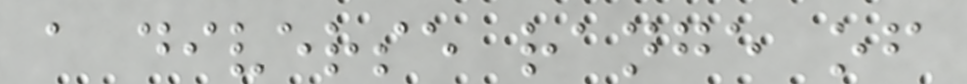a diverse range of
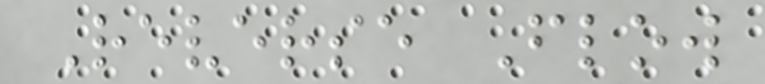Reverse Flow
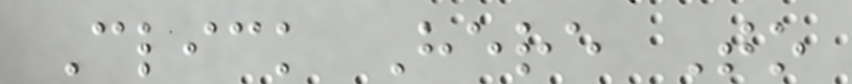Click Here To
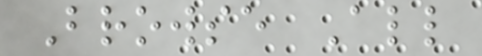Browse All
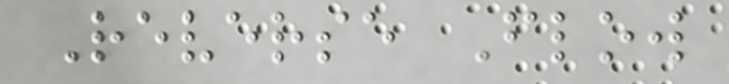Reverse Flow
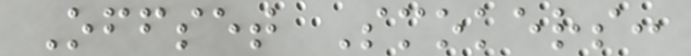Offset Smokers:
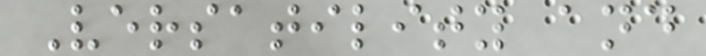Versatility and
